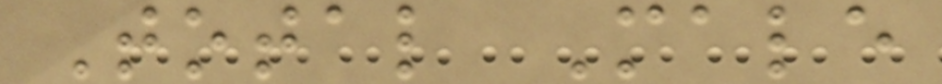Total Male
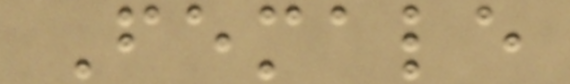Female
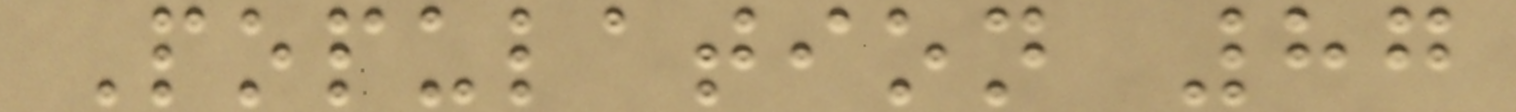Population 87
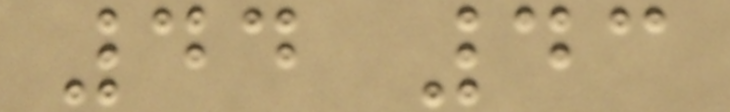44 43
